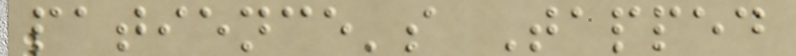patience's Tapped
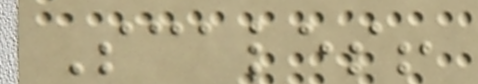Scales!
